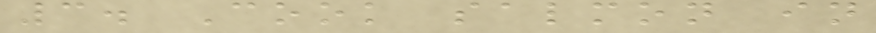3. Cook salmon in
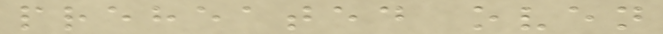preheated oven
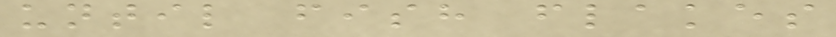until fish flakes
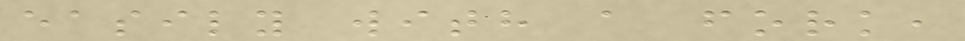easily with a fork,
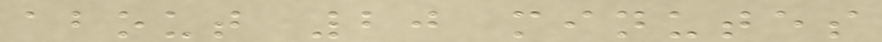about 20 minutes
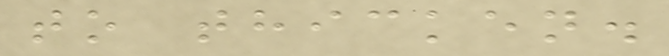to thicken.
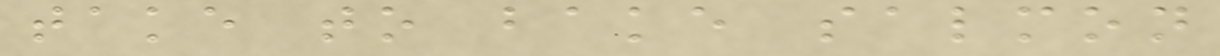take to bake salmon
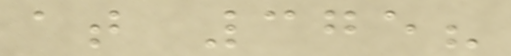at 375?
